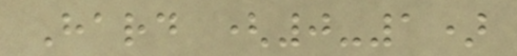Hard (0-1)
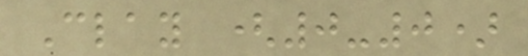Clay (0-0)
